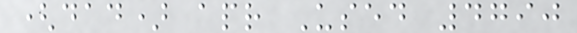(dad) apr Used 4790
